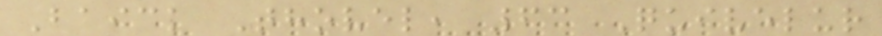Baick Thovel, 63 Quivelur
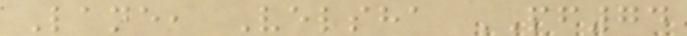Lane, Velsha PF74
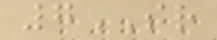7SR
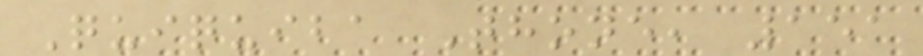Quiquiba Thone, 151
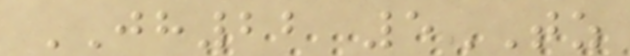JH22 5TZ
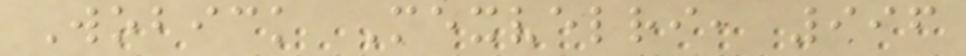Wobick Mexvelri, 996
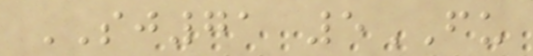SJ71 5FU
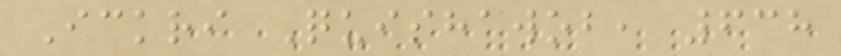Ickri Quishawob, 638
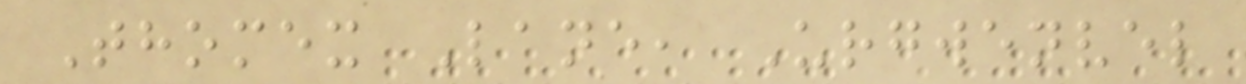Thomex Lane, Urgwenvel
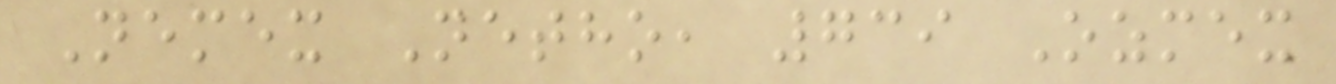Nemex Netho, 739 Ozmex
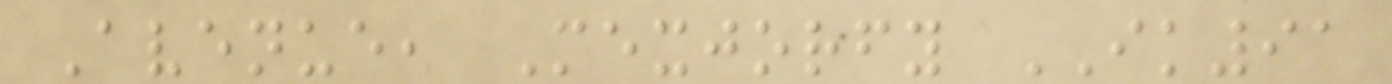Avenue, Mexjorfy IK91
